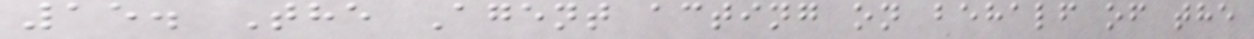15. The Agent acting on behalf of the
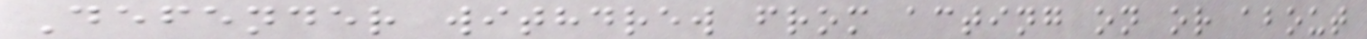Defender withdrew from acting on or about
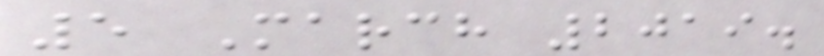5 March 2019.
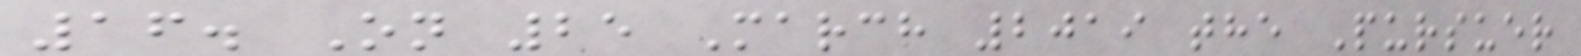16. On 25 March 2019 the Pursuer
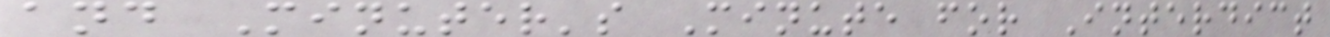and Minuter's Minute for Interdict
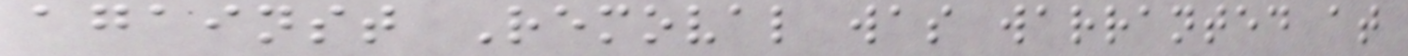against Removal was warranted at
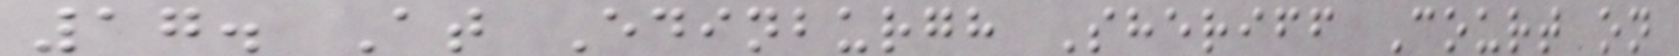17. At Edinburgh Sheriff Court on
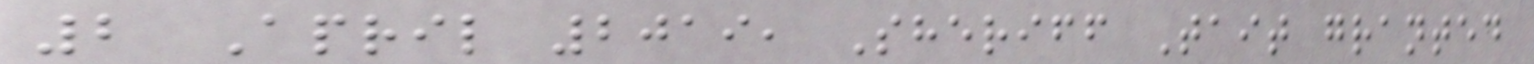2 April 2019, Sheriff Tait granted
